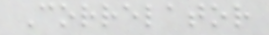Correlator
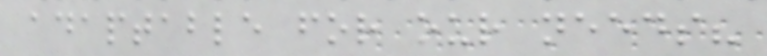adaptable for our needs?
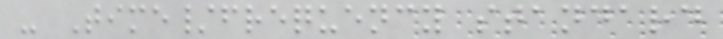- Time/frequency standard
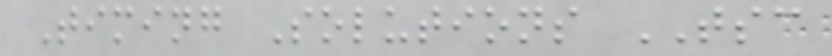Timing Solutions TSC
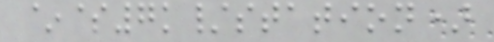~$7k/station)
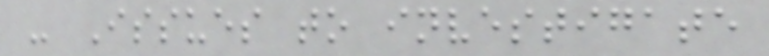- Issues to investigate
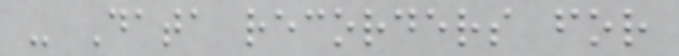- Data recorders for
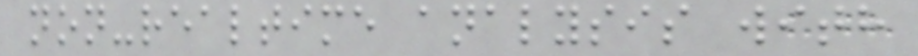non-realtime analysis with
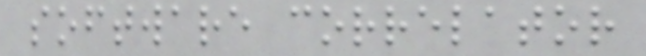software correlator
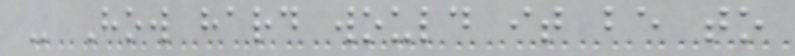- How hard would it be to
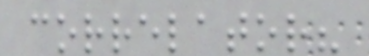correlator?
